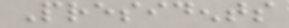Presidents
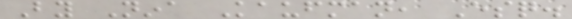By Nina Kaufman, Esq.
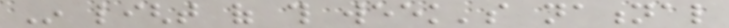In light of this week's national
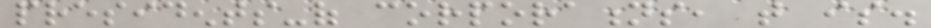presidents-of corporations, that is.
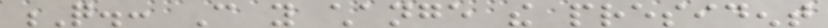Q.: Can you change the president
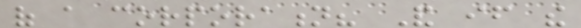of a corporation? And if the
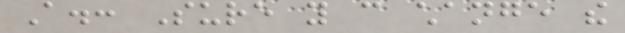A.: Sure you can change the
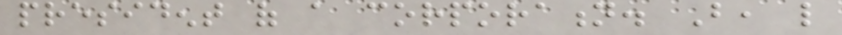president of a corporation. But, like
